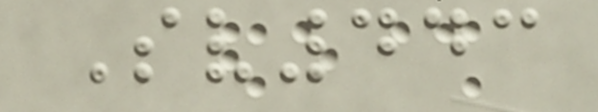Sv443
